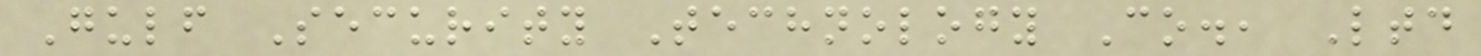Gulf Security Technology Co., Ltd
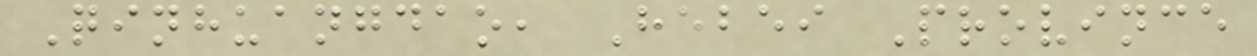Qinhuangdao, Hebei Province
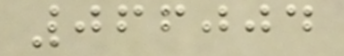066004
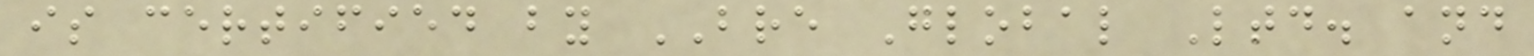is certified by BRE Global Ltd. and
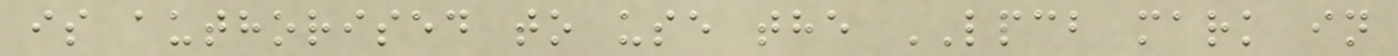is authorised to use the LPCB mark in
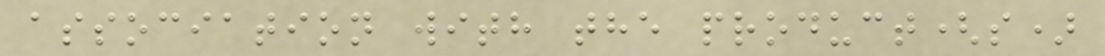association with the product(s)
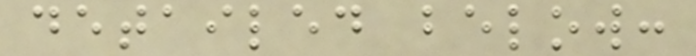detailed below:
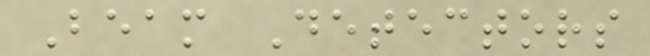Beam Detectors
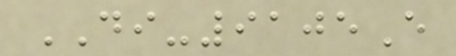DI-9105E
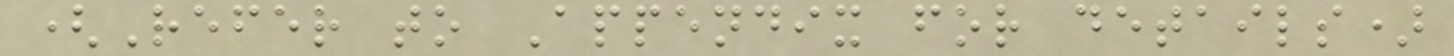(Refer to Appendix for details)
